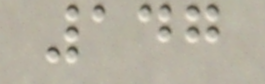147
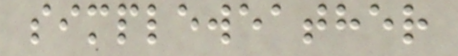simpleweather
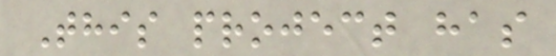This project has
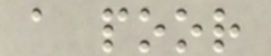a poor
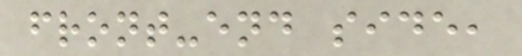front-end side,
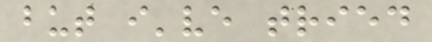but i've tried
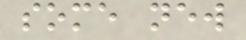some new
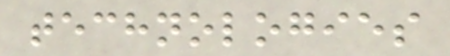technologies
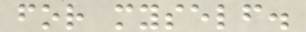for myself.
